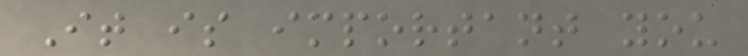It is important you
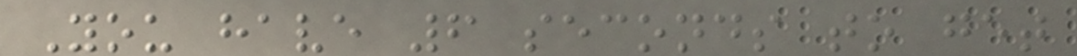You have 6 seconds to get
